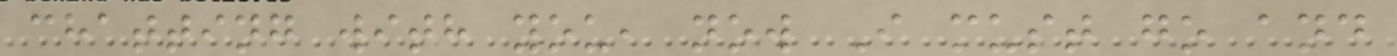chatting with you, now I must go and
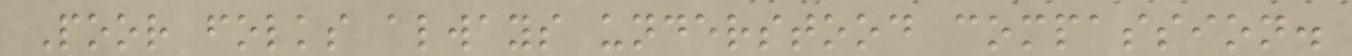Poor folks always understood compassion.
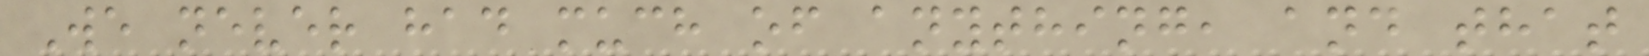We never had much of anything, and that
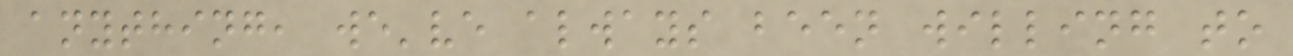anything, we've always been willing to
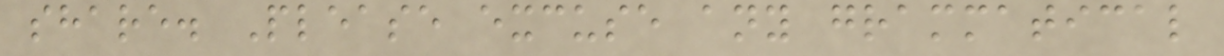share. Please excuse any grammatical
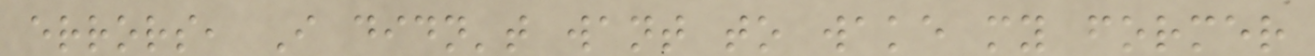errors, I didn't want to wake my former
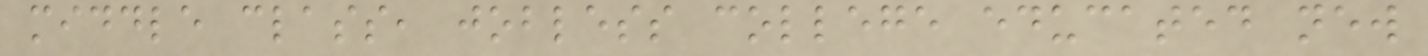middle class, jobless college educated new
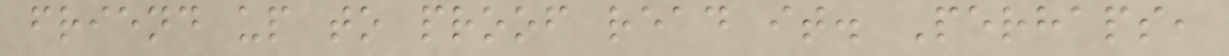friend up to proof read it. Perhaps,
